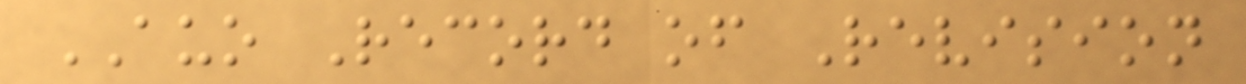AUO Record of Revision
